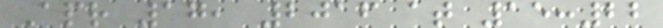Apr 17, 2016 at 15:22
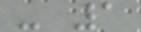- 1
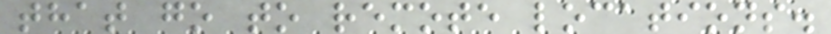that go to remote locations.
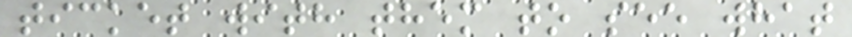ticket with them to see what
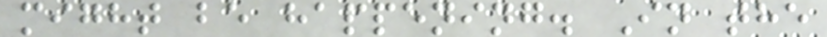might be happening. In the
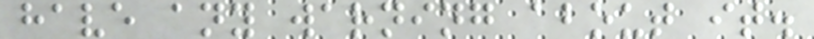have any warning about it.
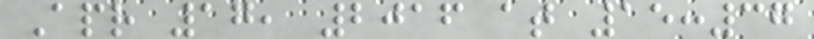Apr 17, 2016 at 15:37
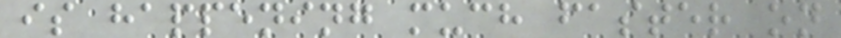is happening much faster on
